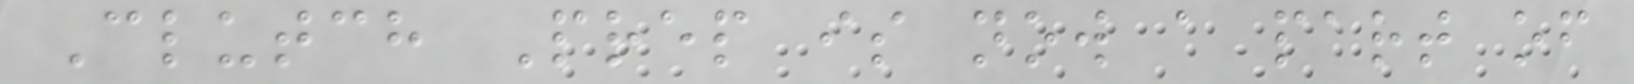Clutch Prep is now a part of
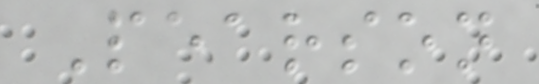Pearson
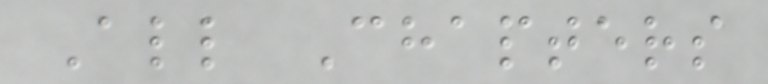All Chapters
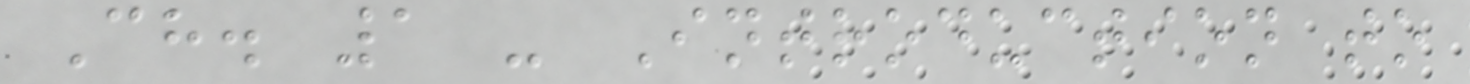Ch. 1 - Introduction to
